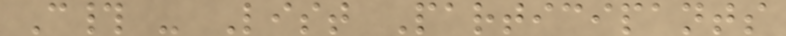C# - List Participants
